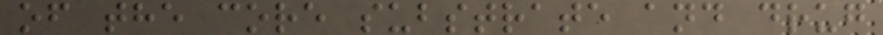of the core substrate and drug
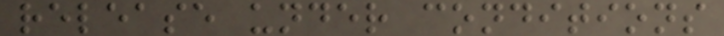release under conditions
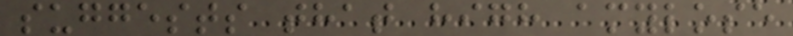suggests that high amylose
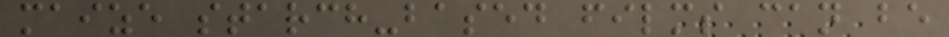maize starch-based films can be
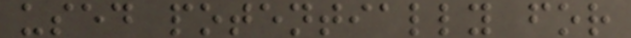used potentially for
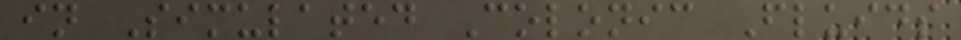in Simulated Colonic Fluids
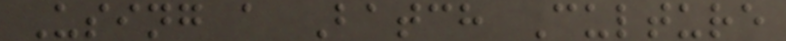Using a Batch Culture
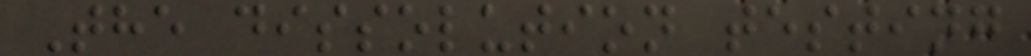The dissolution testing
